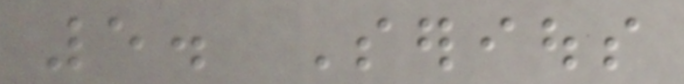5. Serious
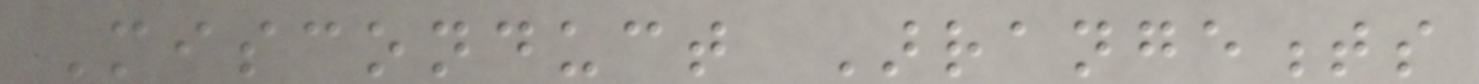Misconduct Arrangements
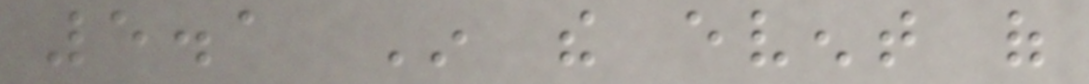5.1 In the event of
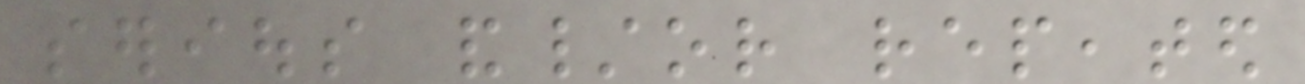serious and/or repeated
